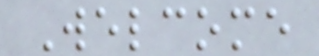Welcome
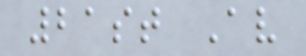21st Av
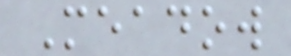Meadow
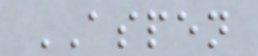ASPEN
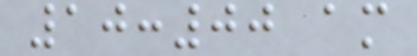10:00 am
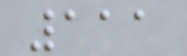111
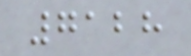7128
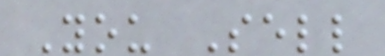You Sell
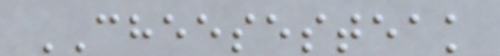CHEESESTEAK
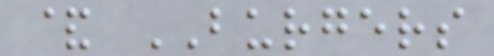& BURGERS
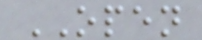OPEN
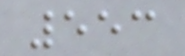553
